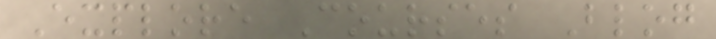Explore Courses Blog
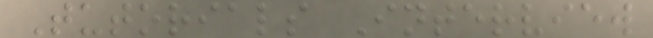Tutorials Interview
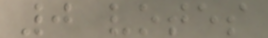0 votes
